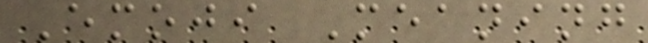Emoji Meaning
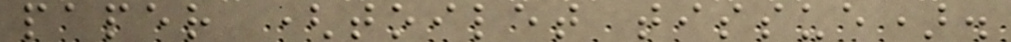paper (toilet tissue).
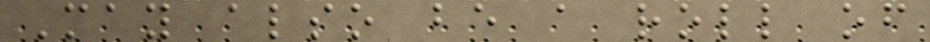May also be a roll of
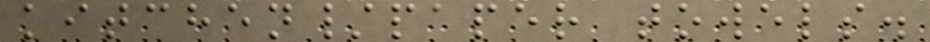kitchen/paper towels.
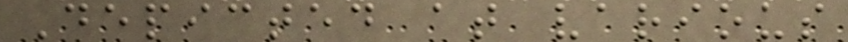Depicted at various
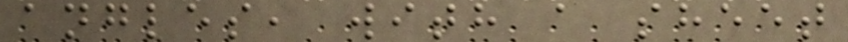angles, with a sheet
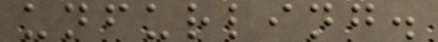unfurling.
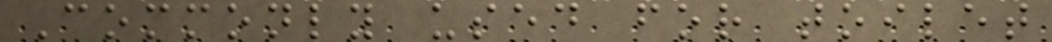Commonly used for toilet
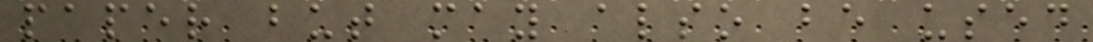paper but may also be used
